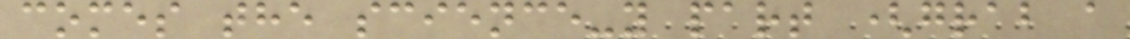comes the science-y part (grab a
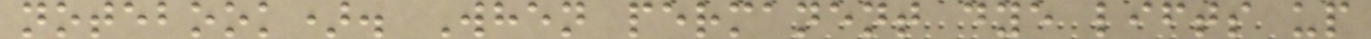notebook). When permanent dye lifts up
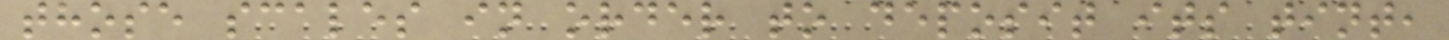those scales in order to deposit its tint,
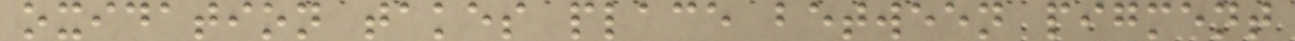oxidation takes place between pigment
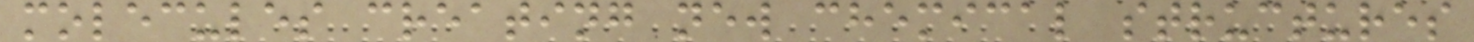molecules creating new chemical structures
